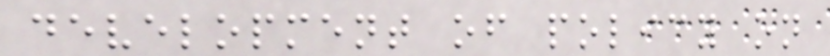development of policy on
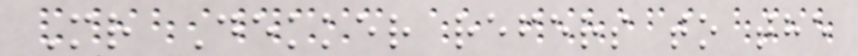Mr Dekker refers to the
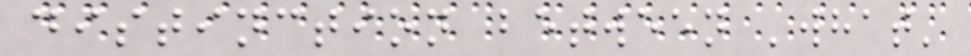distinction between 'what'
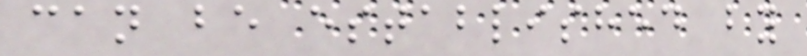can be established by
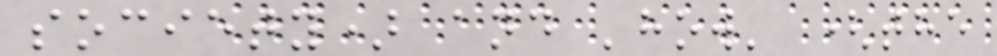society) and 'how' (the
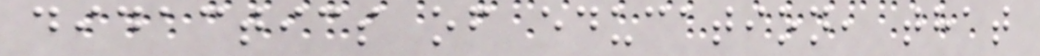didactics of education, that
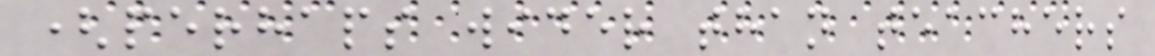(perhaps wider than teachers
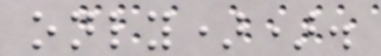only)).
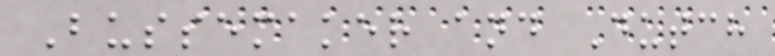Bussemaker and Dutch
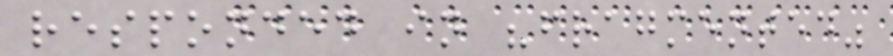responded in "fragmented"
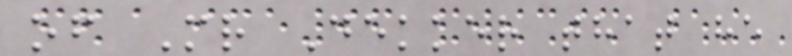of Mr Dekker that he
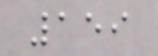159
